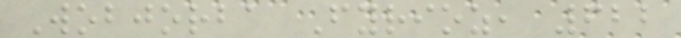Wobjorba Fyrioz, 622
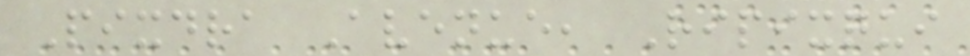Pixdra Avenue, Ripixqui
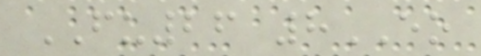FU26 8EO
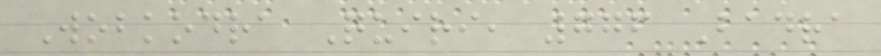Wobkodra Quiri, 776 Badra
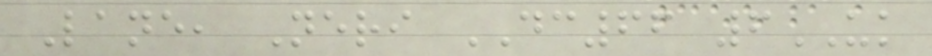Lane, Neri DC66 6UK
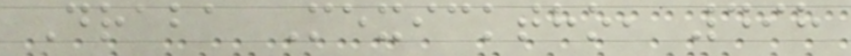Draba Mexicktho, 498
